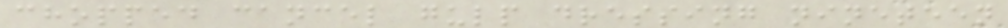chopped cancel gulp dressing nineteen
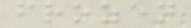frozen
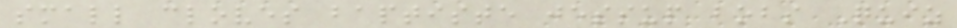small cloves baptiste jessup bobs Quiz
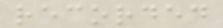recorded
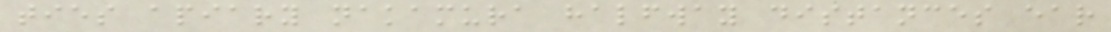ties apiary nakamura halfway distances ear
